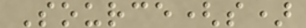Source(s)
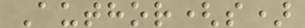Author(s)
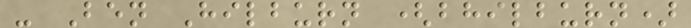- Ben Hilburn (bhilburn)
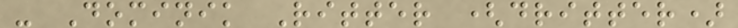- Dominik Ritter (dritter)
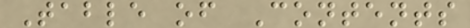Table of Contents
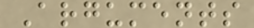Arguments
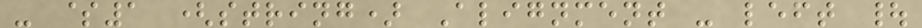- $1 (string) Alignment - left |
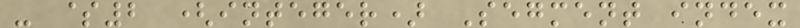- $2 (integer) Segment index
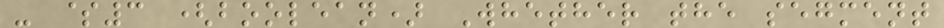- $3 (boolean) Whether the segment
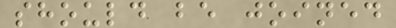should be joined
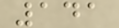141
